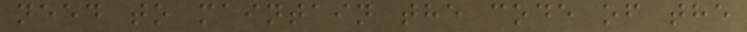need to maintain the code of the
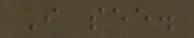I see.
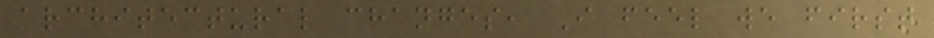architectural changes, I feel we first
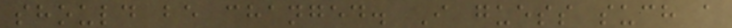should be changed. I guess such a
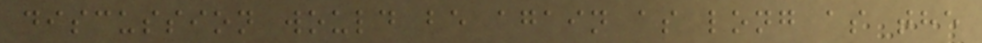discussion would be again as long as the
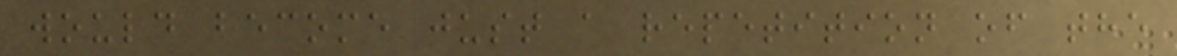would become just a repetition of the
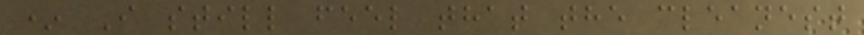* I still feel that the cleanest
